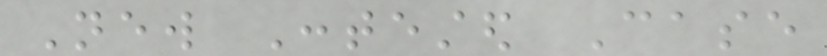New Contested Case
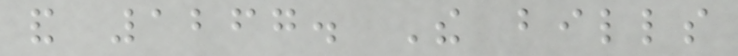and 1267. The bills
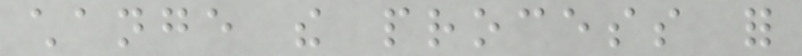change the process for
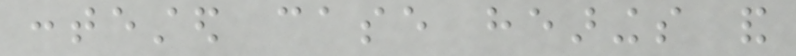contested case hearings and
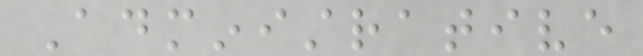Administrative
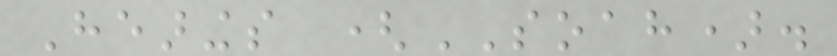Hearings (SOAH).
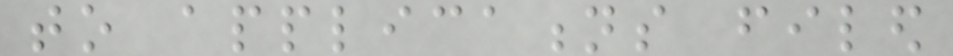to applications filed
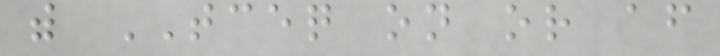with TCEQ on or after
